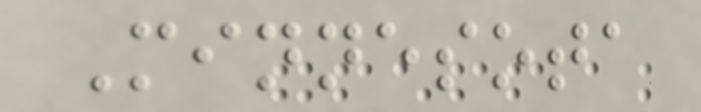Minnesota
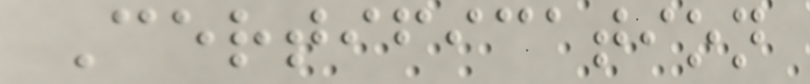Certification
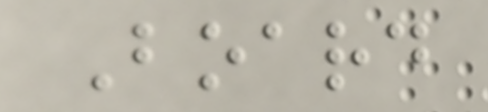Board
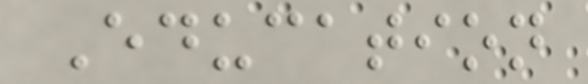Education
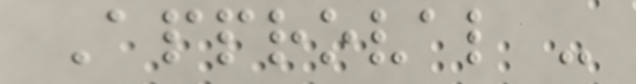Approval -
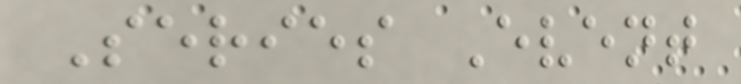Series Event
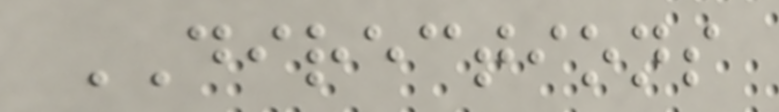DIRECTIONS
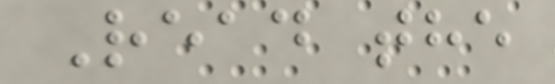Read the
